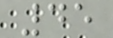45
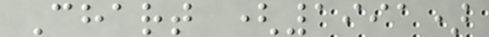Chart (1991)
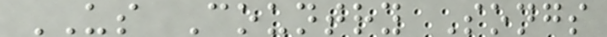US Country Songs
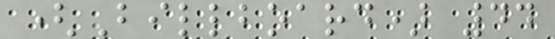(Billboard) 44
